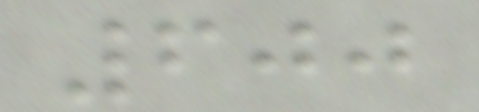600
